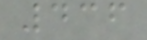436
